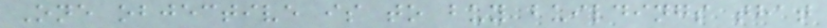One objective is to buy buildings that
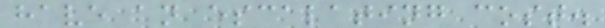have an escalating cost.
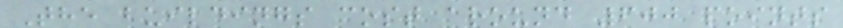The buildings cost around 600 points
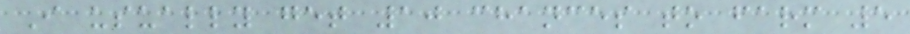I usually get 10 chances to farm 5
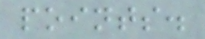points.
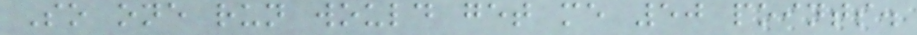So one run would get me 50 points.
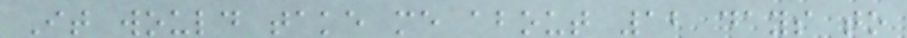It would take me about 12 days to
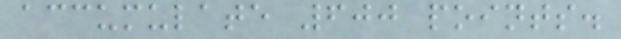accumulate 600 points.
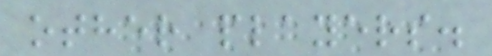other players.
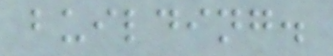building.
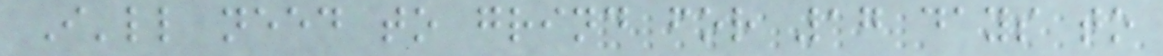I'll need to grind for 17 days to
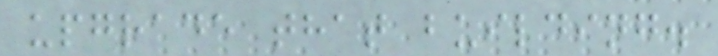upgrade that building.
